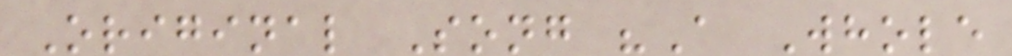Original Song "A Whole
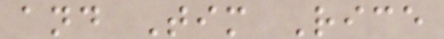and Tim Rice
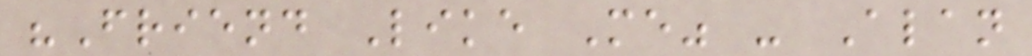"Friend Like Me" - Alan
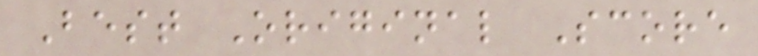Best Original Score
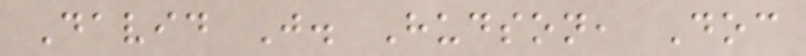David J. Hudson, Doc
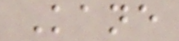Kane
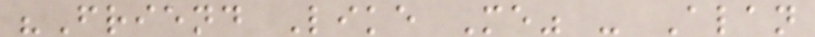"Friend Like Me" - Alan
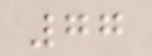77
